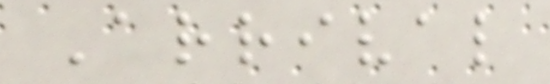Arrival
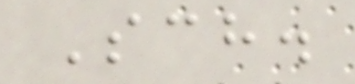Sch.
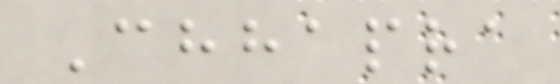Chhapra
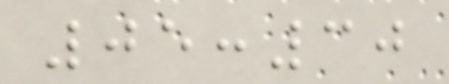05:30
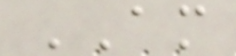AM
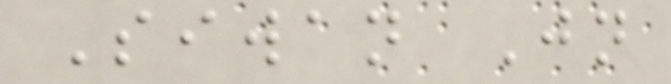Siwan Jn
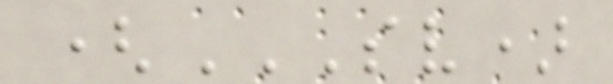(SV)
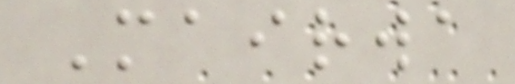Mairwa
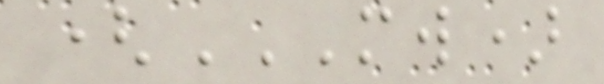(MW)
